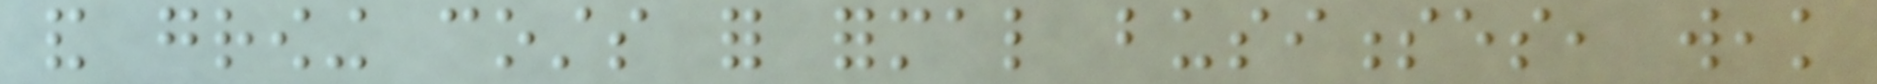and growing costs for formal businesses, weak
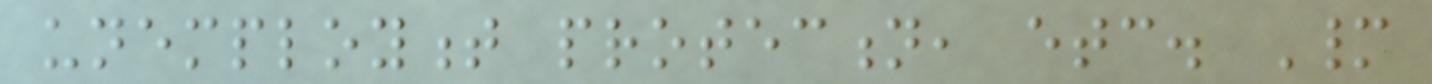unemployment protection, etc. Many
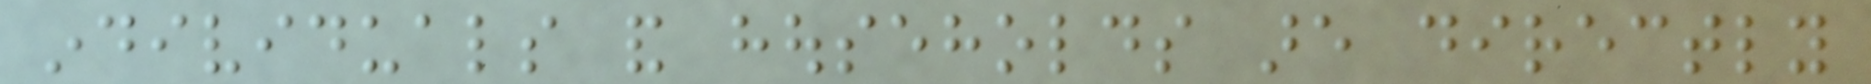individuals and households are directly
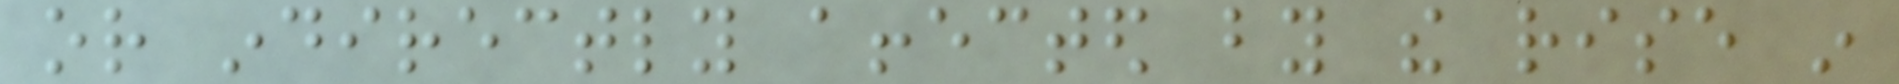or indirectly affected by the rise in
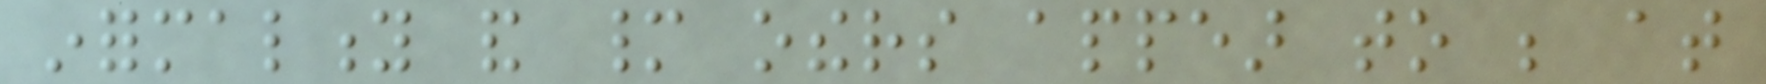informality and many others appear to be at
